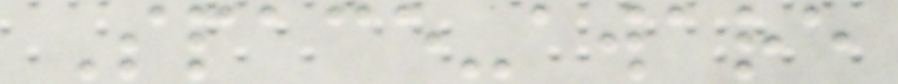Space-aware
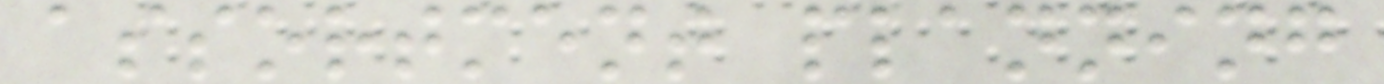assortment planning
